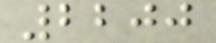2200
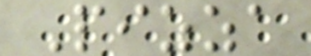Pizza
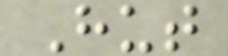Hut
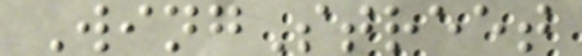WingStreet
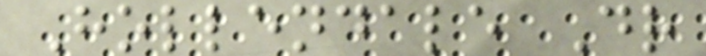Hollendale Dr
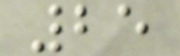25
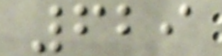629
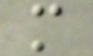m
